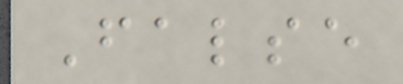False
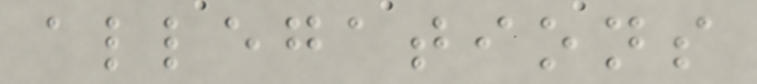allegations
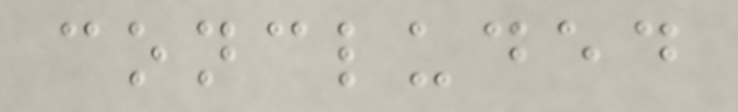concluded
